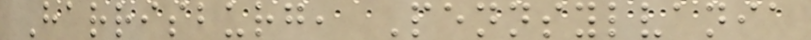Harrisburg, Pennsylvania
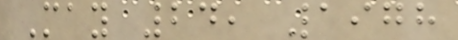May 24, 1978
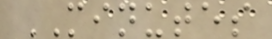MINUTES
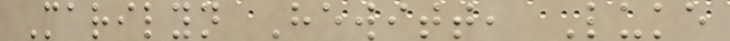Marilyn Hewitt, Luke
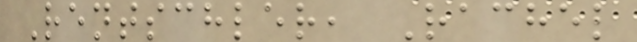Rentschler, Rachel
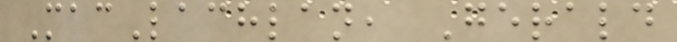MacLachlan, Gerald
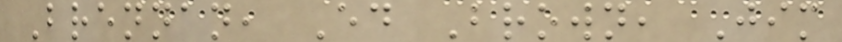Brennan, Ed Brown, Jim
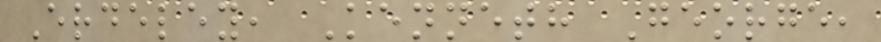Erdeley, Kenneth George,
